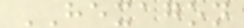HEXAGON
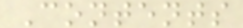Contents
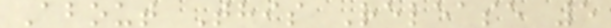About This Release 5
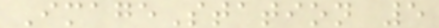ImageStation 5
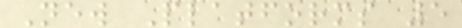New Platforms 5
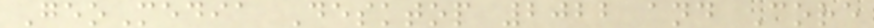GeoMedia Desktop 2022 and Core
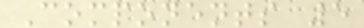Components 5
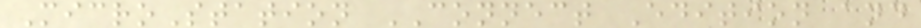MicroStation CONNECT Edition and
